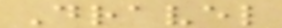Dravel
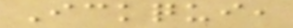Ickqui,
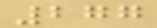277
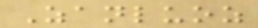Zanluoz
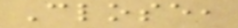Close,
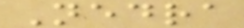Nedra
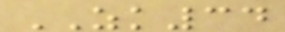ZK34
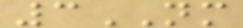3NM
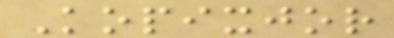Kopixjor
